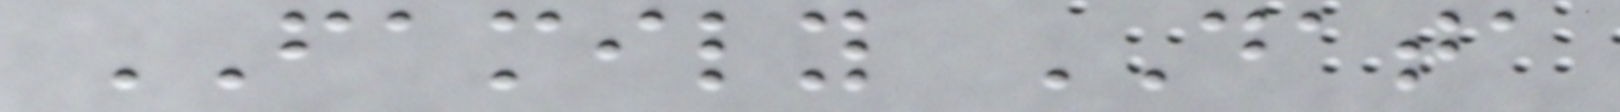FAMILY DATA
